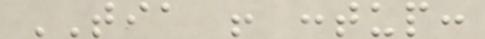TIA ! :tup:
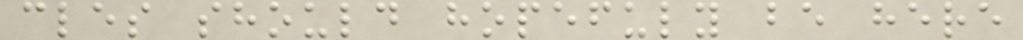cles should hopefuly be here
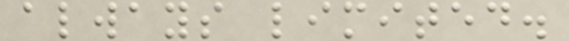always limited.
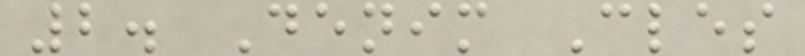2. Denim Cles
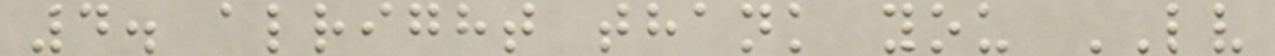4. alright thank you LV
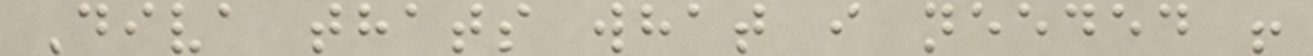Diva thats what i needed !
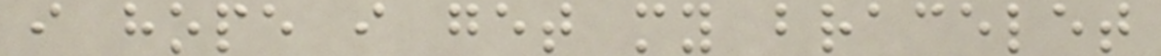i hope i get my bracelet
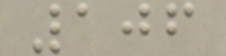106
